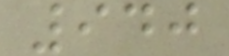940
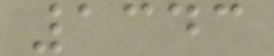1343
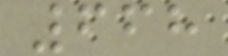668
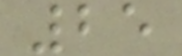25
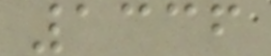1336
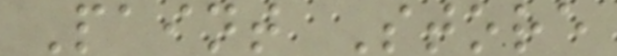Paint Store
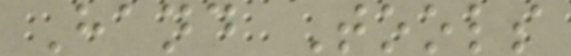Hand Tools
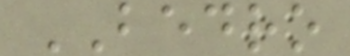BEDRO
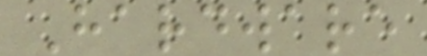Hardware
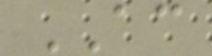AC
